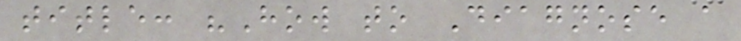title: "How to Diagnose a
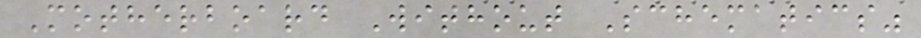Motherboard Without Schematics"
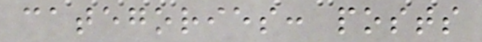categories: posts
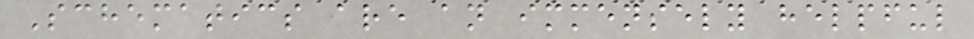Schematics are an immensely helpful
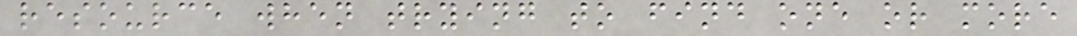resource when trying to find one or more
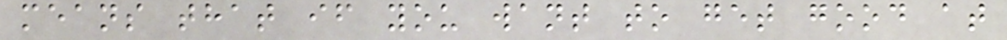means that if you want to get good at
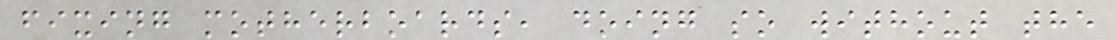fixing motherboards, doing so without the
